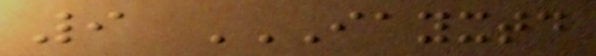9 IAYXTD
